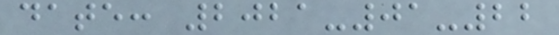date: 2021-01-22
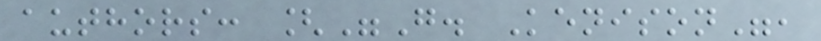authors: ["G. Kenison",
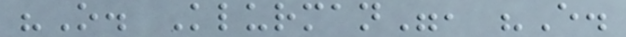"O. Klurman", "E.
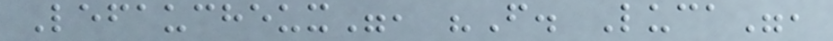Lefaucheux", "F. Luca",
